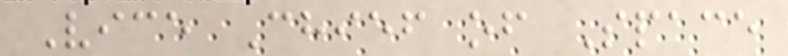Vice Chief of Space
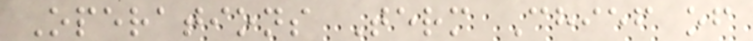Operations Term Chief of
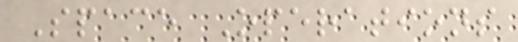Space Operations
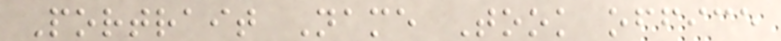Portrait Name Took office
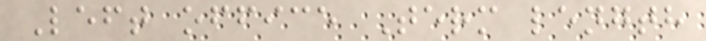Left office Term length
